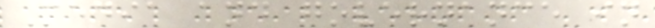Media and governance in
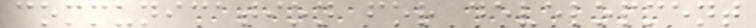communication for development
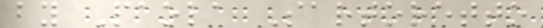by Paola Sartoretto
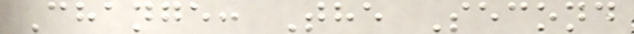Change: The Second
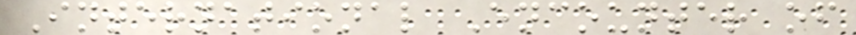International Encounter of
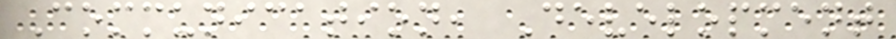Communication, Development
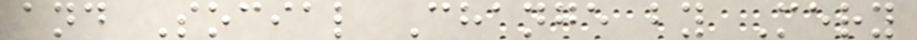and Social Change by Mery
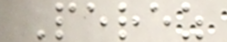Perez
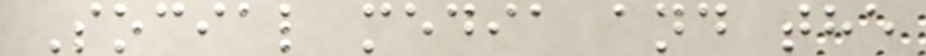Social media and the
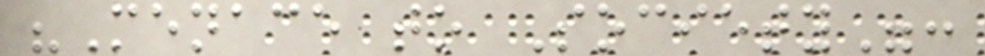"Menace to Society":
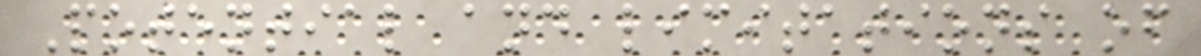Potential and limitations of
